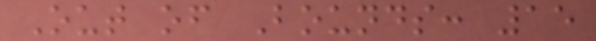Out of Bounds: 15
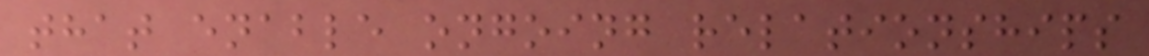that enable ongoing relationships
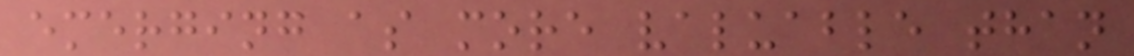emerging as more valuable than
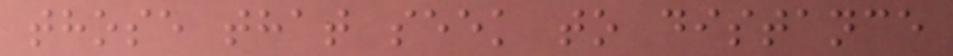those that seek to distance
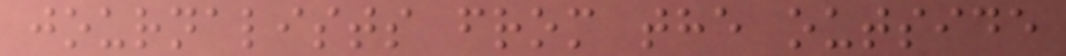journalists from the outside
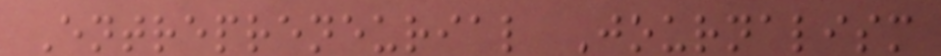Entrepreneurial Journalism
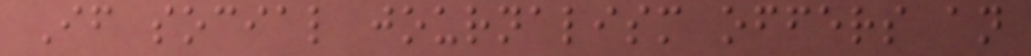If social journalism offers an
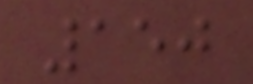150
